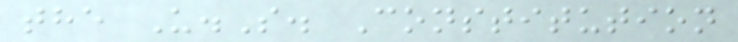the U.S. Constitution
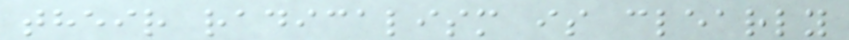their radicalism is clearly
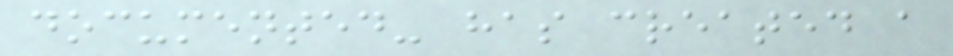documented- has created a
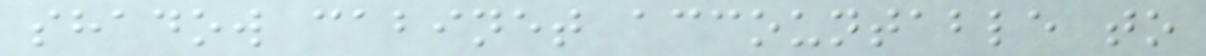shadow cabinet accountable to
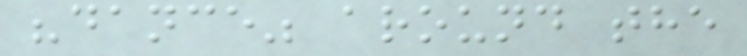"dance" around the
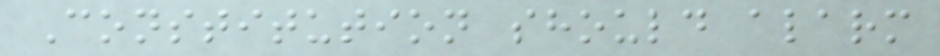Constitution should alarm
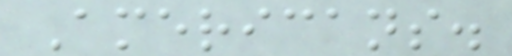Americans.
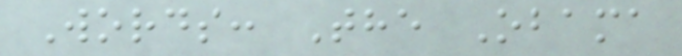Words: The Obama
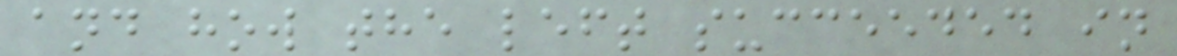and how the left succeeded in
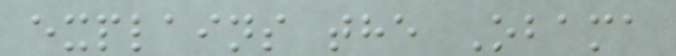explains the Obama
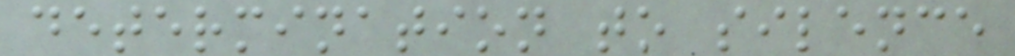determination to silence
